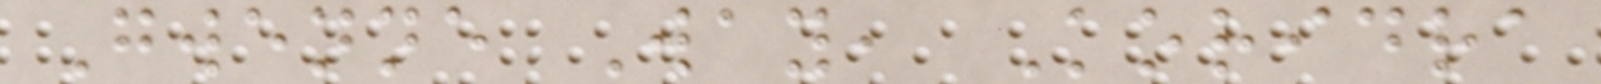Gwenne Way, Koridra
